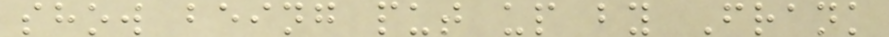show being put up by Frank
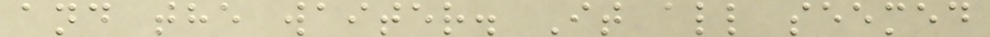and the waiter. It all seemed
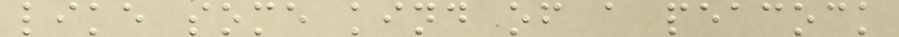like some kind of a peacock
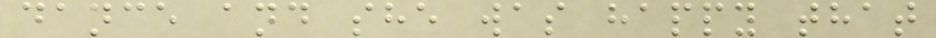dance and she was happy that
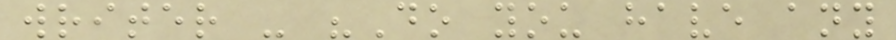writer - "Do you have any
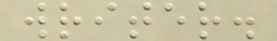writer.
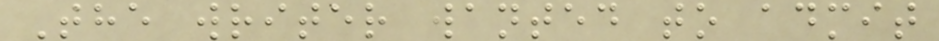The writer wanted to admit
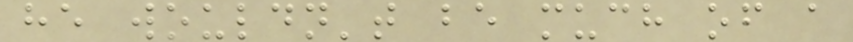he wouldn't be much of a
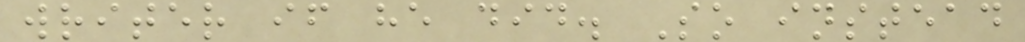writer if he did. So instead
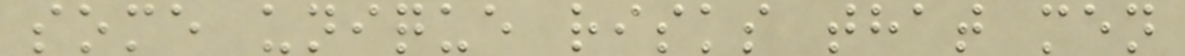some unique risks that men
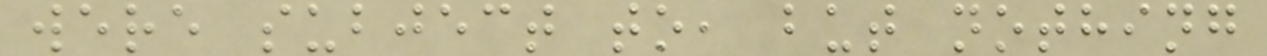were subject to, but nothing
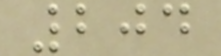204
